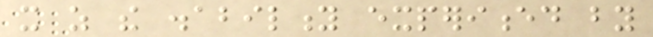it as the disability experienced by
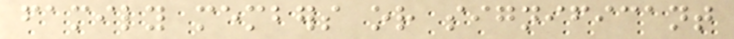family members or significant
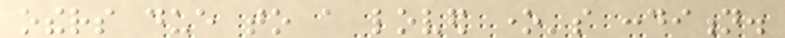others due to a loved one's condition.
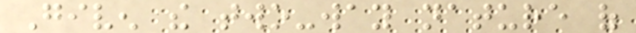Given the two-way nature of
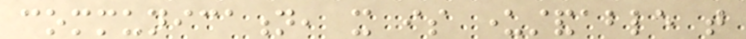communication, it is understandable that
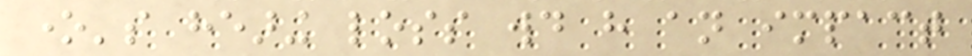one's hearing loss would have an impact
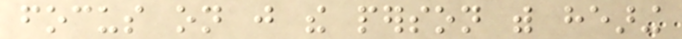focus on just the person with hearing
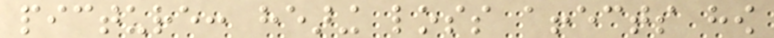picture: hearing loss affects how
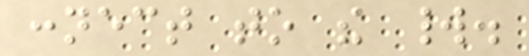connect to the world.
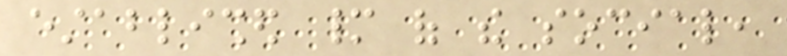established many of the social,
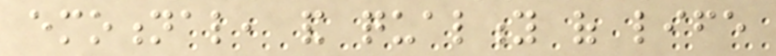emotional, and quality of life
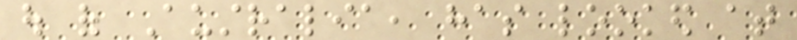out of Australia, has looked at
